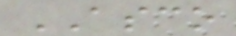ASCO
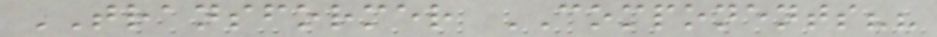TRANSFORMER COMPONENTS??
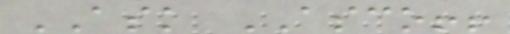ASK ASCO!!
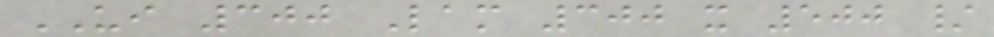UI 300 Lam 300 x 500 /
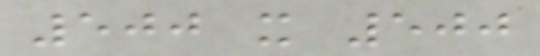500 x 500
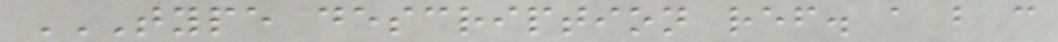TYPE DESCRIPTION REF. A B C
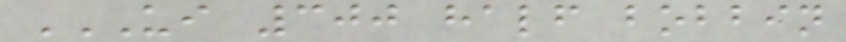UI 300 HALF BOBBIN
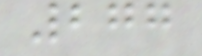277
